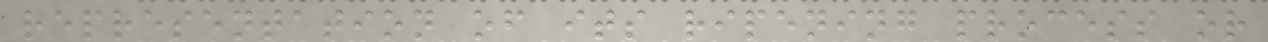representation of its ripening process or
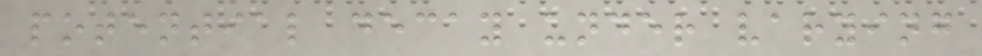potential decay under varying
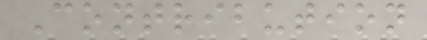Contribution
